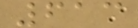613
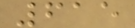615
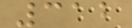312
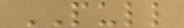PULL
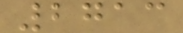2713
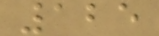125
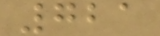721
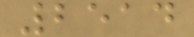2514
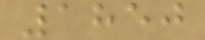1850
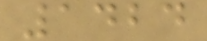1424
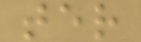ter
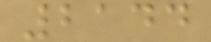2144
